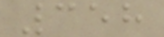358
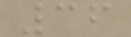36
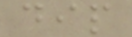dip
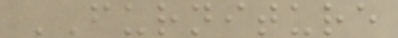FURNITURE
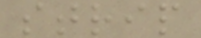strip
